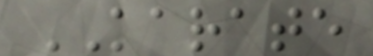KARATE
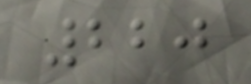220
